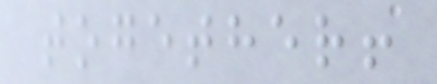together!
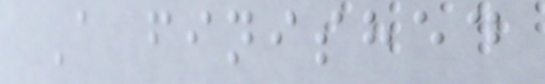A finished
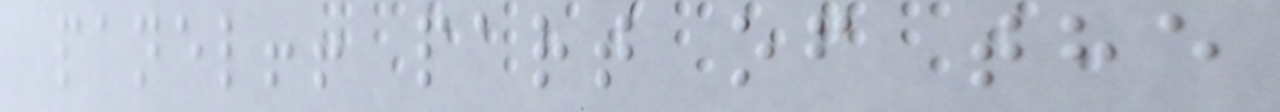panel!! part of the
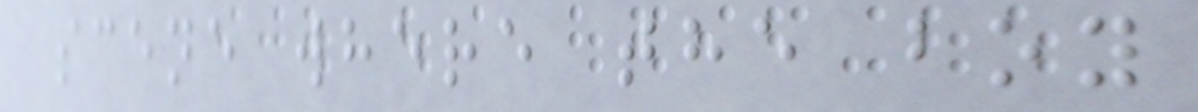scene where the boy
